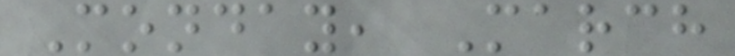Monday, March
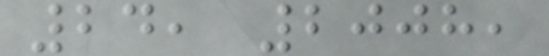24, 2008,
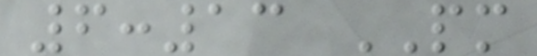6:13 PM
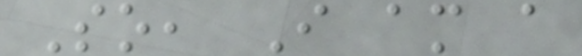So, I am a
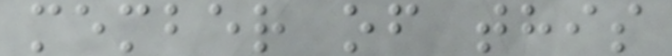member of this
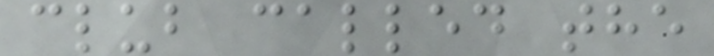club called the
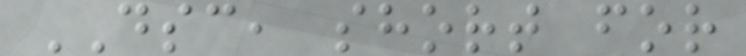DSC, short for
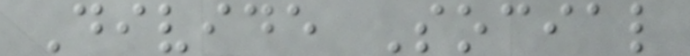Divide Social
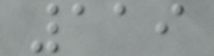119
